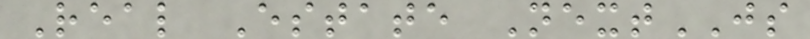Real Estate NextJS
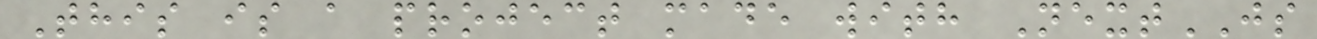This is a project made with NextJS
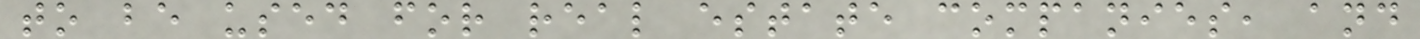to be used for real estate companies, and
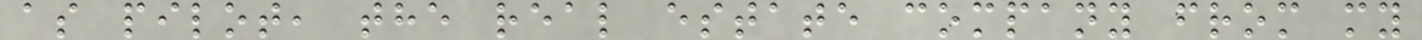as pilot, the real estate company from my
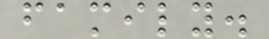family.
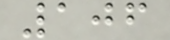106
